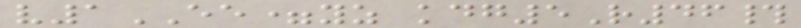v1EE=yz kdg5R46#
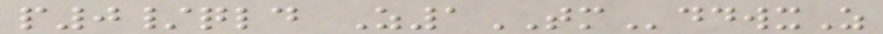p0/qld Z1TMddwxZ
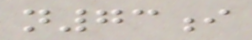n73i
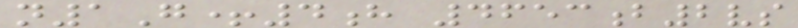n1G+4h 4653b2vs
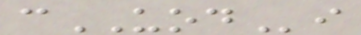cUODi
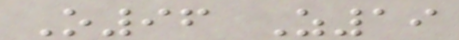O96 Z19
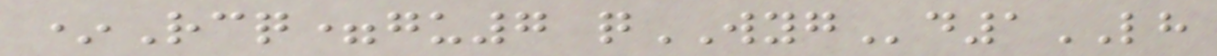*Rcq=gu7 qWYGd1LH
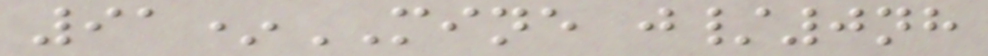91*MINE j/0nh
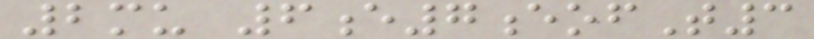2mu 6e7eofT3
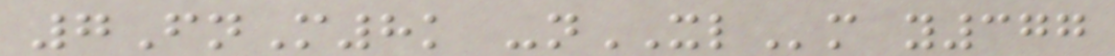7FnM8k -nXLm y377
